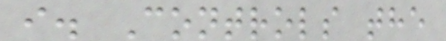i. Controls the
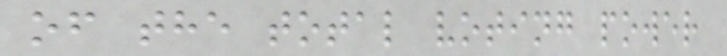of the total voting power
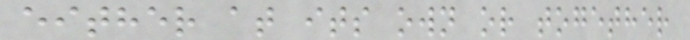either at its own or together
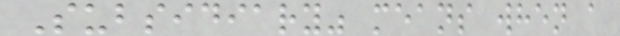Subsidiary" means when a
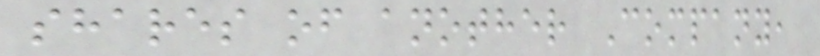shares of another Company,
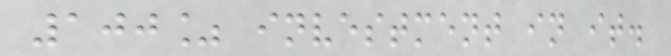100% investment in it.
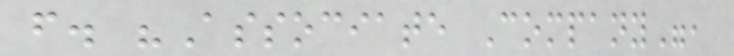f. "Associate Company",
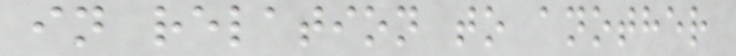in relation to another
